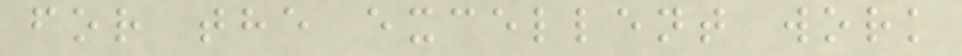for the excellent work
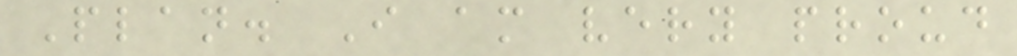Plan. I am very proud
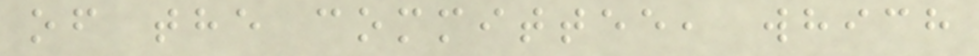of the committee, which
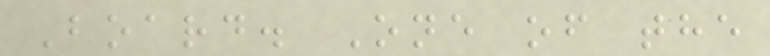Board. One of the
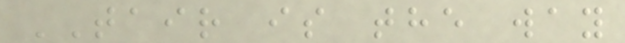TAIR is the way
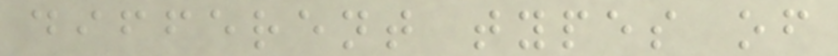different types of
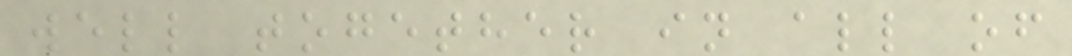well together in all of
